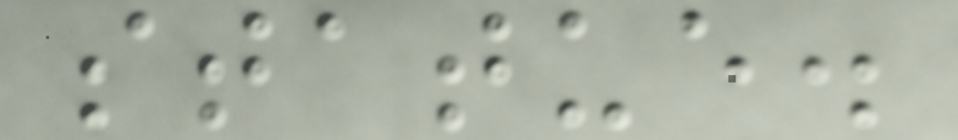statue.
